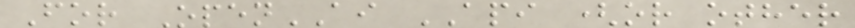For OpenAI API (or other
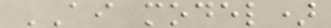AI model)
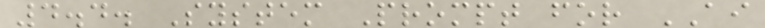4.4. System Prompt for AI
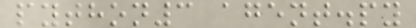python3 agent.py
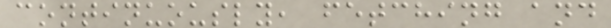continuously, fetching and
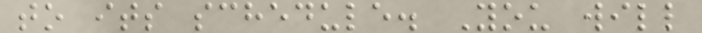to its schedule. You will
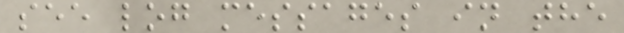see log messages in the
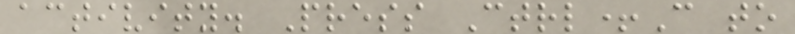activity. Press Ctrl+C to
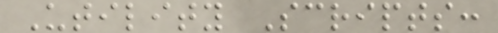Utility Scripts:
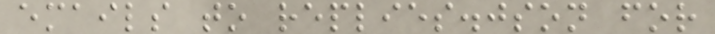emails to replies.json for
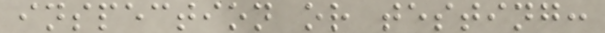inspection or testing:
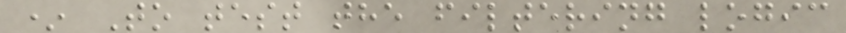* To test the filtering logic
